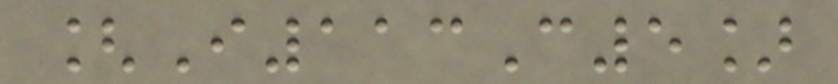[I113C5]
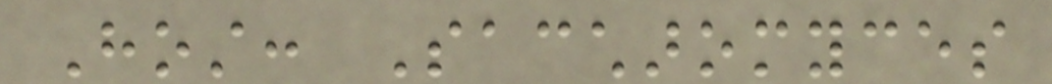Host: Saccharomyces
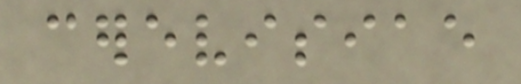cerevisiae
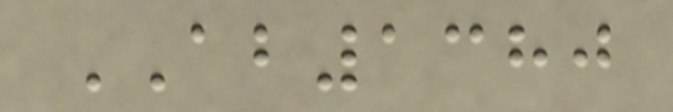AB1380
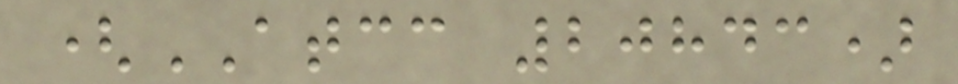(ATCC 20843)
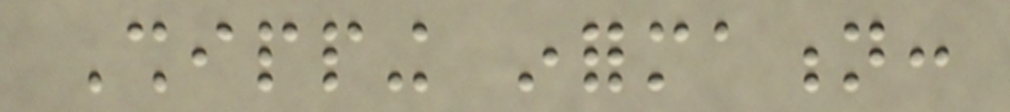Shipping information:
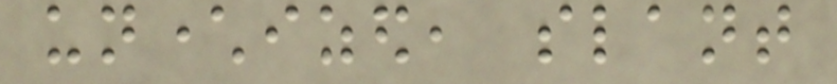uncharacterized, slant
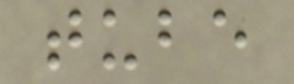tube
